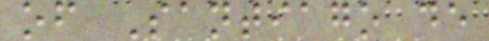of Santiago de
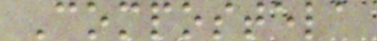Compostela
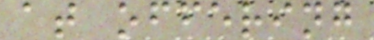at offering
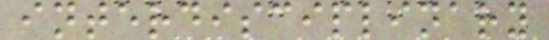interdisciplinary
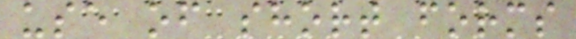use of short forms
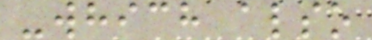-which also
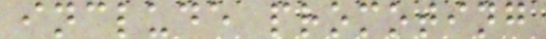include promoting
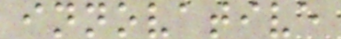innovative
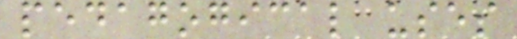pedagogical uses
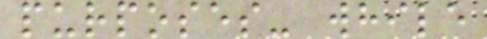purposes- while
